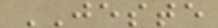JESTE
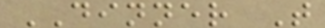DINNER T
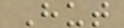Hut
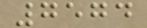7574
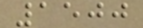1500
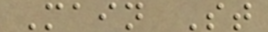Main St
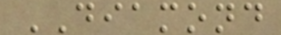DIAMOND
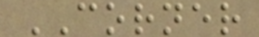CORNER
